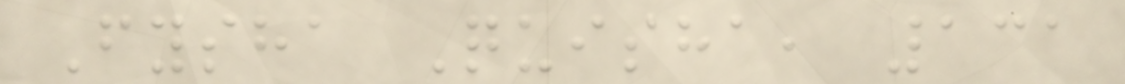Fysha Quisha, 131
